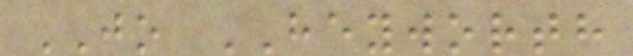JO HEYWORTH
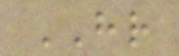HR
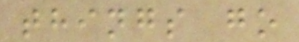things go
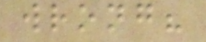wrong?
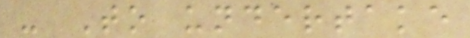- To undertake
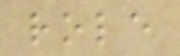role
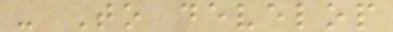- To develop
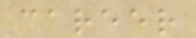career
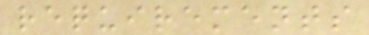requirements
